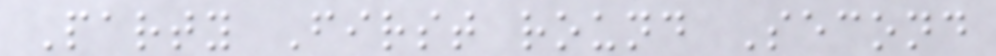Party First round Second
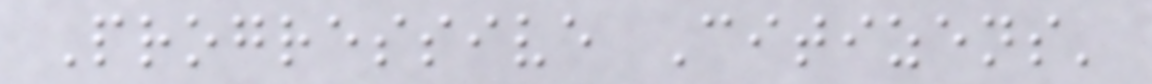Progressive Citizens'
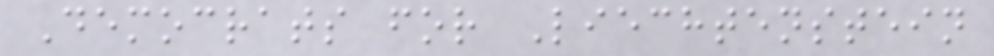Democrats for Liechtenstein
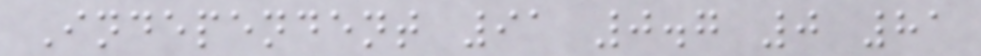Independent 91 0.7 0 81
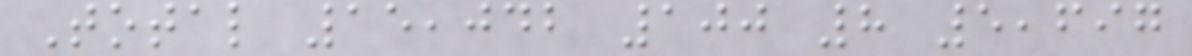Total 15,042 100 8 5,697
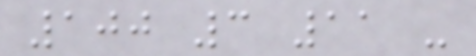100 3 11 -
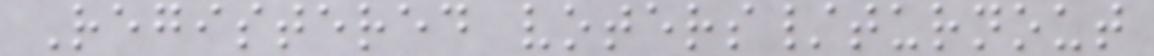Registered voters/turnout
